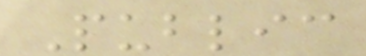Public
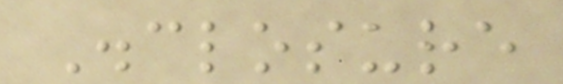Disclosure
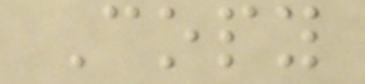Copy
